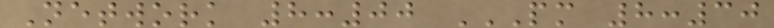Network 8:00 PM 8:30
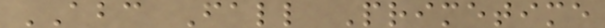ABC Fall Primetime
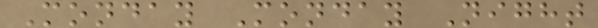Monday Monday Night
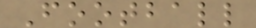Football
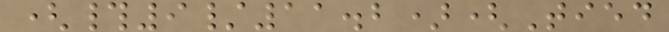(#9/11.2)(Tied
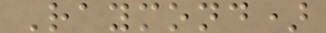Raymond)
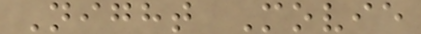Night Movie
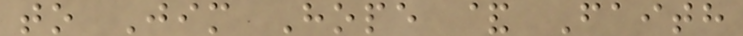to Jim Hope & Faith
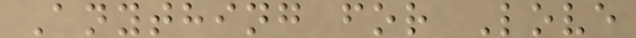Anything for Love
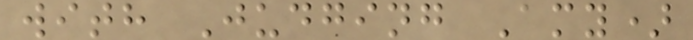with Judging Amy)
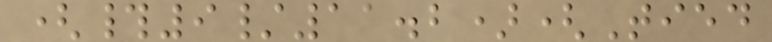(#9/11.2)(Tied
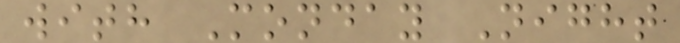with Monday Night
